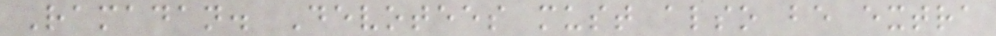Ramadan. Devotees must also be extra
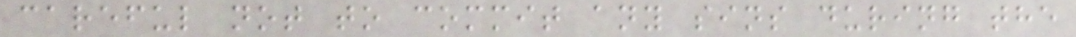careful not to commit any sins during the
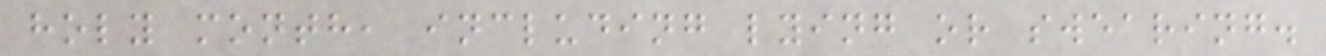holy month, including lying or swearing.
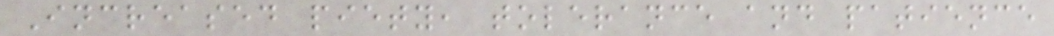Increased piety, tolerance and patience
